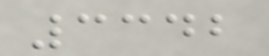3342
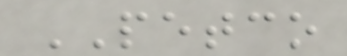PETCO
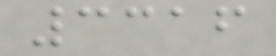3316
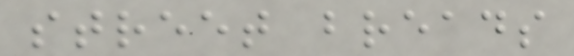street breads
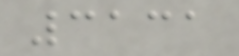3131
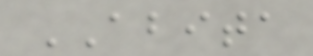ABITA
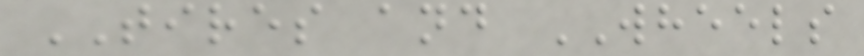TIRES and WHEELS
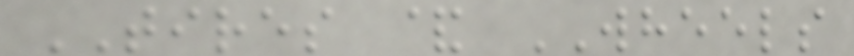TIRES & WHEELS
